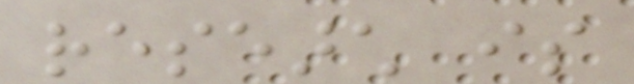research is
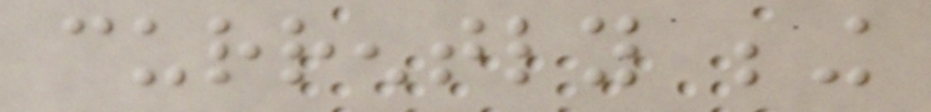currently being
